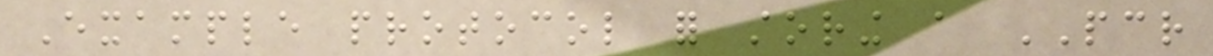Example protocol for storing a PCR
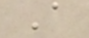A
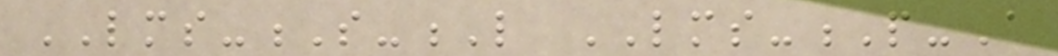LMS-S-L LMS-P-A
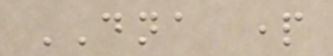DNA part
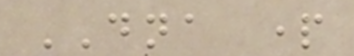DNA part
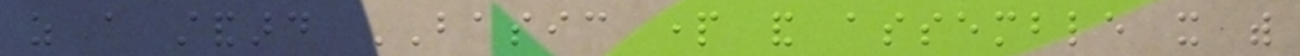as a standard BASIC part and assemble it with
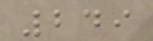249
